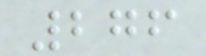276
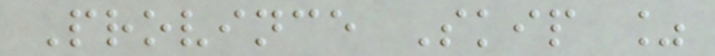Province Skip %
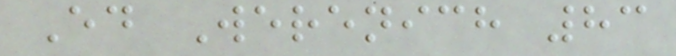Ed Werenich 83
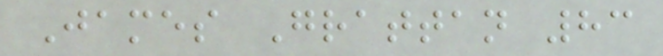James Grattan 83
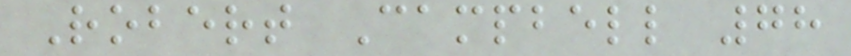Robert Campbell 78
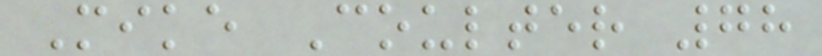Mike Coulter 78
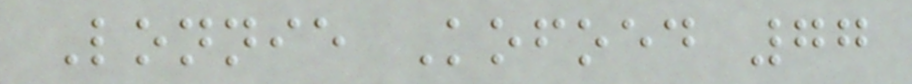Lonnie Kofoed 77
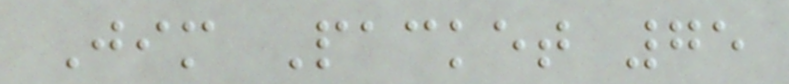Jim Packet 75
